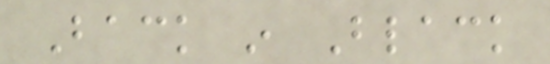Back in Black
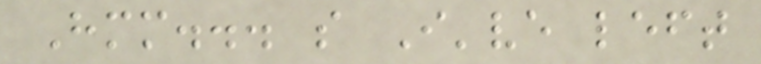Hmm... so I've left
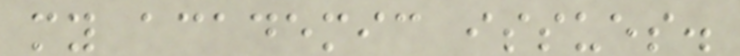my academic issues.
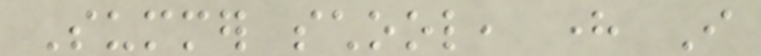Summer school, here I
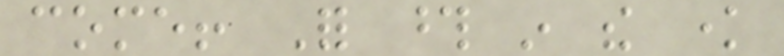come! For those in the know
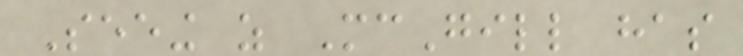Seeing as McGill has
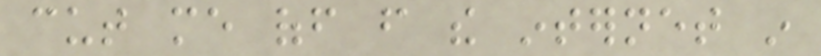cut me off from the internet in
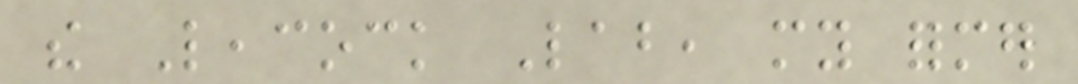the Leacock Lab, my former
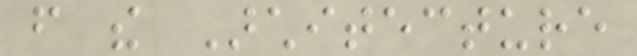from the Architecture
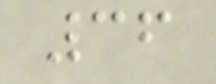36
